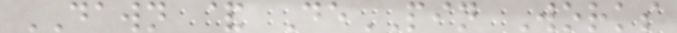DAWN & DePIN Works
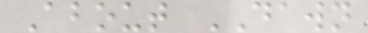About DAWN
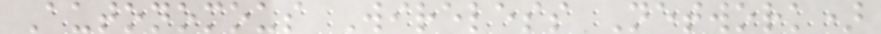Autonomous Wireless Network)
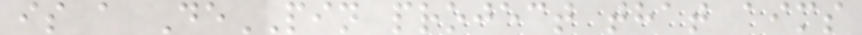is a DePIN project that aims
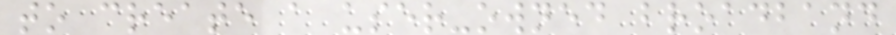to create a user-owned broadband
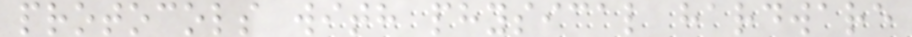protocols with physical hardware
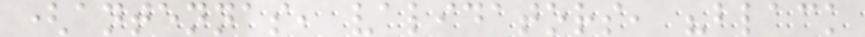(antennas, validators, "black
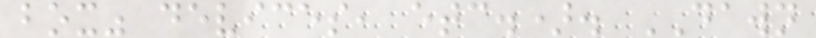box" devices, etc.). DAWN
